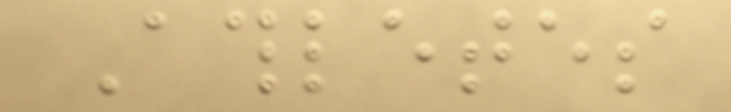Athletes
